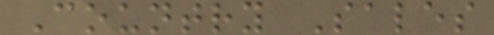Country Sales
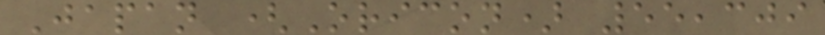Japan (Oricon) 55,309
